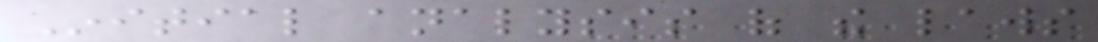Initial analysis of the laws
